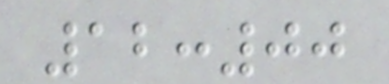12:00
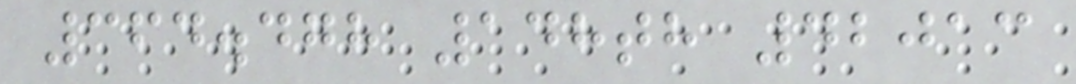364.478 148th 42013
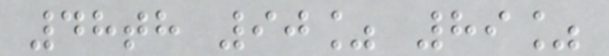48th 90% 89%
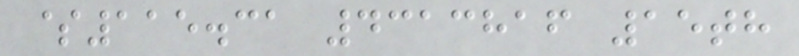$115.31 4313816 15th
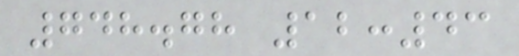748.78 12:43
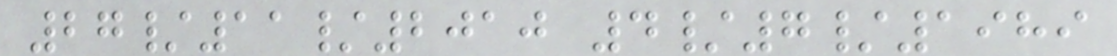27/11/2010 4/7/1989
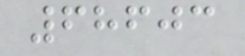68603
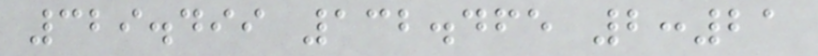329.499 132.465 2:21
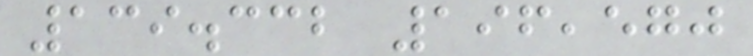139.332 196,570
